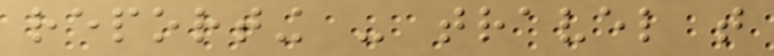reporting - travel that
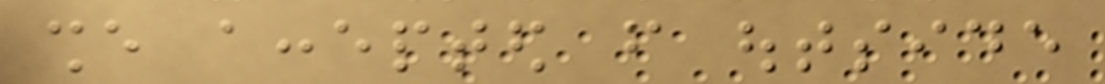she accepted from outside
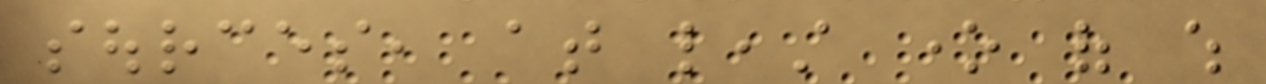sources, at least one of which
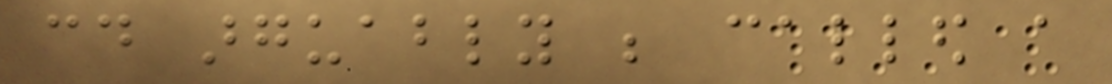could arguably be called a
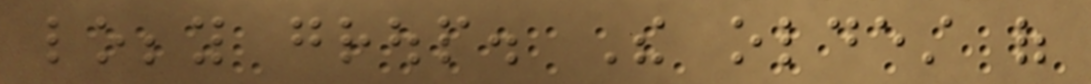lobby group. The oldest of
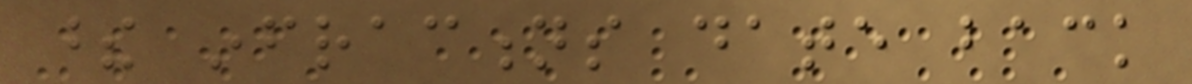these infractions date back
